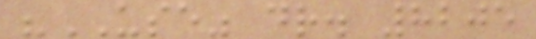"USE" dr. 8205
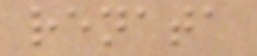renata
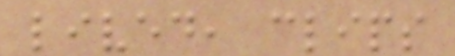lived, clips
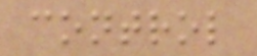control
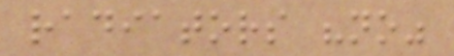radiators "no"
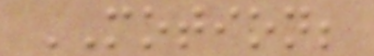MOTION;
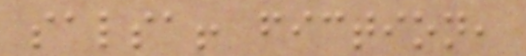salsa! fiction,
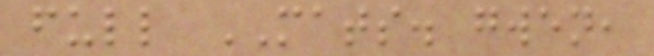full MATS. gwen,
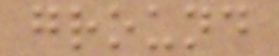ground
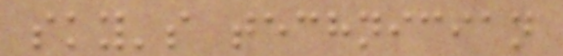sky's technician
